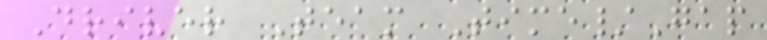Driver Team Time/Gap
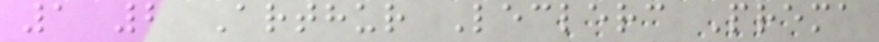1 2 Arthur Leclerc Prema
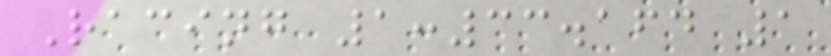Racing 1:33.164 1
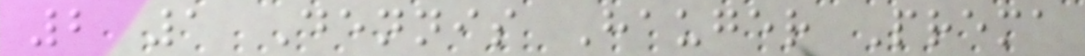2 1 Dennis Hauger Prema
